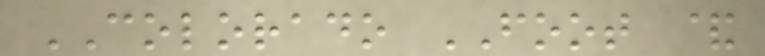COLORADO FOOT &
